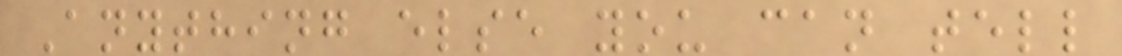Anything else you can tell
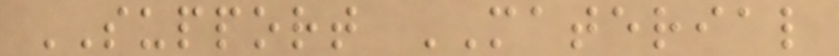SUPPORT MATERIAL
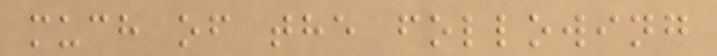much of the following
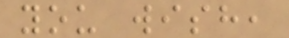you wish,
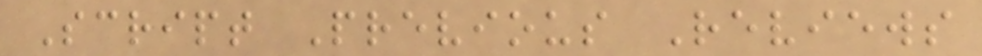Script Previous Reviews
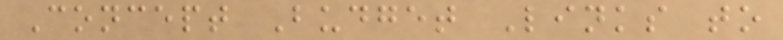Concept Budget Links to
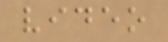video
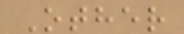Other
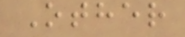Other
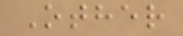Other
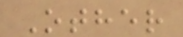Other
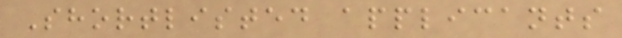Shortlisted applicants
